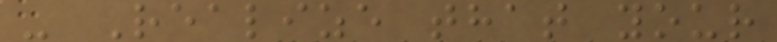- Realize that your
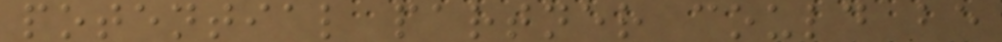potential partner could be
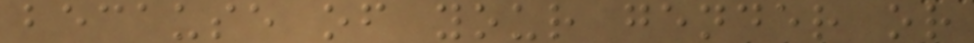because of your gender or
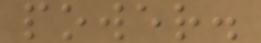power.
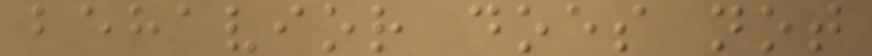behavior does not
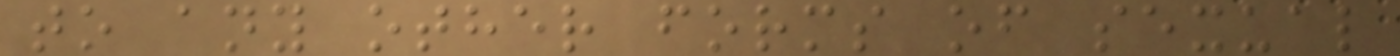to any other forms of sexual
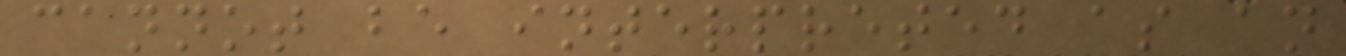cannot be interpreted as an
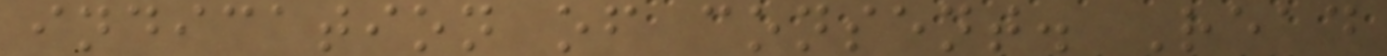indication of consent. Read
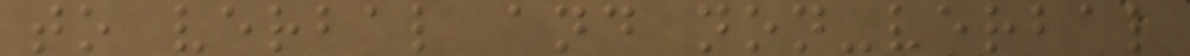to verbal and non-verbal
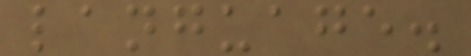language.
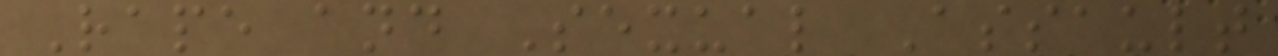Rape and Sexual Assault
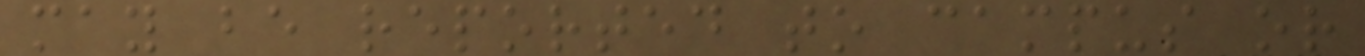may be reported to campus or
